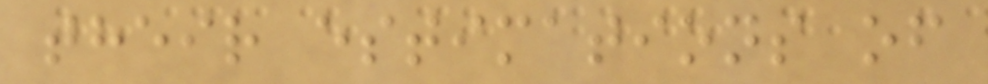their estimations of
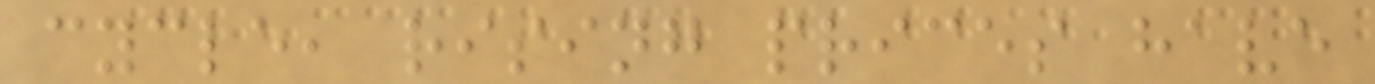cycle, rising prices have
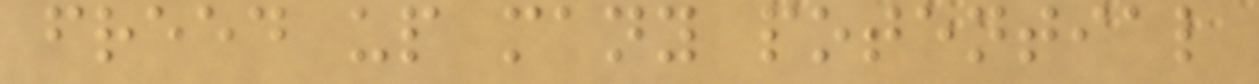freed up many potential
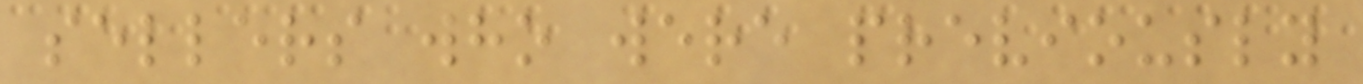sellers who were previously
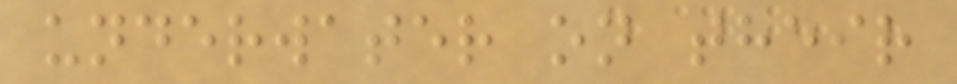underwater on their
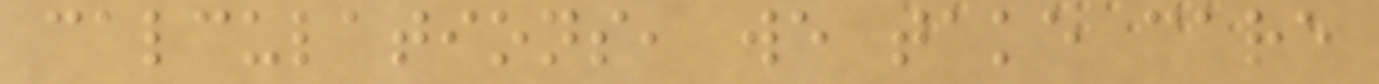calculations, we take care
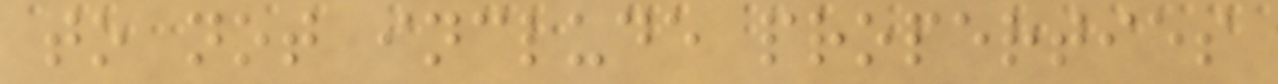to not include properties
